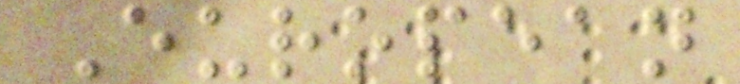European
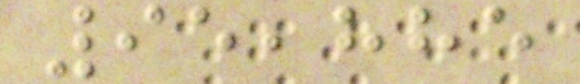95,885
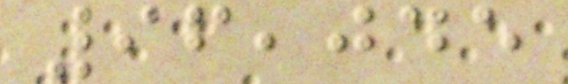96,045
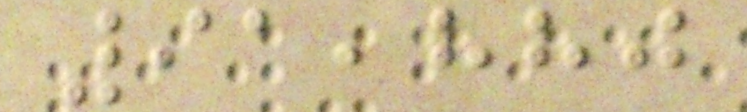91,880
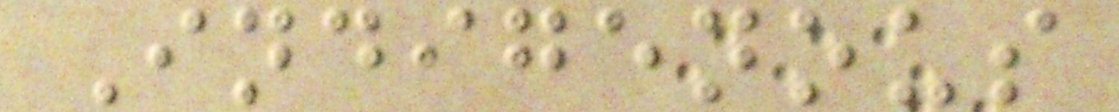Indigenous
